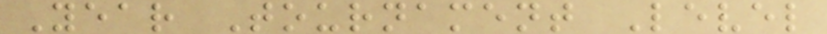Year Tournament Level
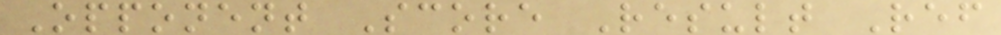Opponent Score Result Ref
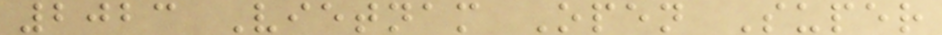2023 Vietnam Open Super
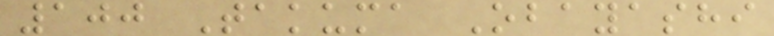100 Takuma Obayashi
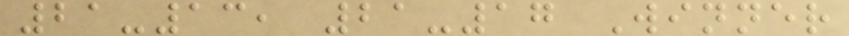21-13, 21-17 Winner
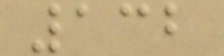132
